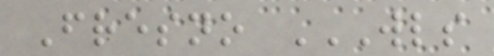Fresno WLS
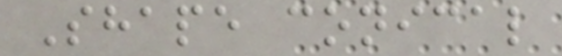Shape conical
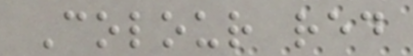Colour red
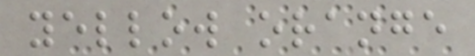yellow orange
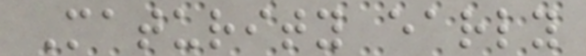Maturity early
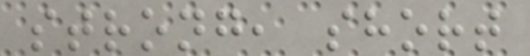strong, short
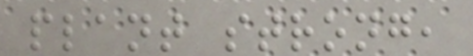plant strong,
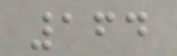164
